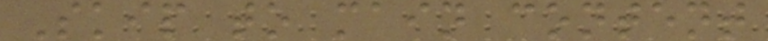Skip to main content
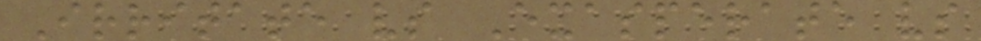Irritate vs Exasperate vs
